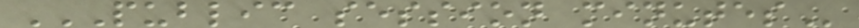PUBLIC SESSION MINUTES
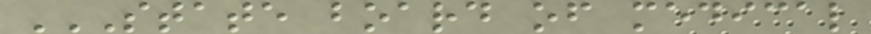STATE BOARD OF MEDICAL
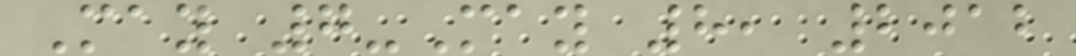May 7-May 8, 2012
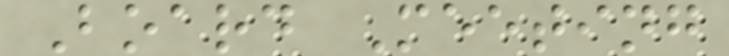Board Meeting
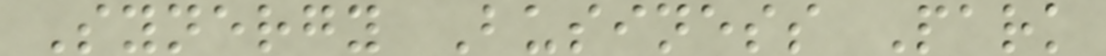Synergy Business Park
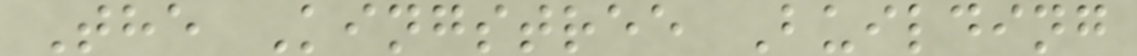The Kingstree Building
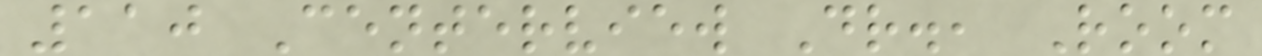110 Centerview Dr., Room
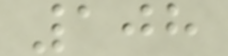108
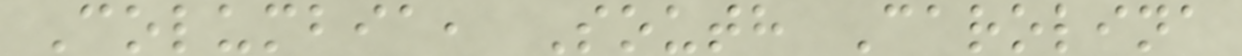Columbia, South Carolina
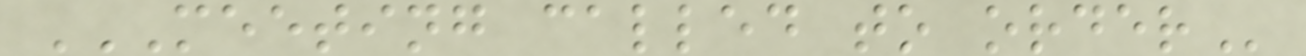MEETING CALLED TO ORDER
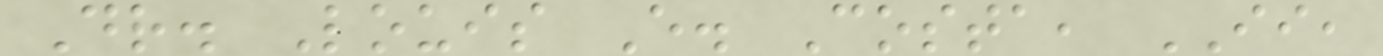Dr. Louis E. Costa, II,
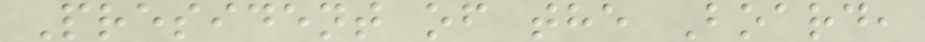President of the Board,
